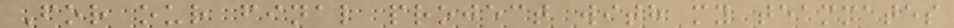For our final project with my teammates
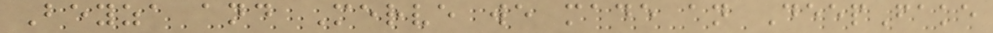Beyza and Merve we made an DeepFake
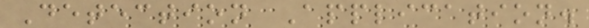Detection Application.
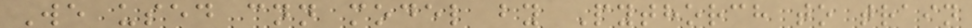We used cnn model by Pythorch to train
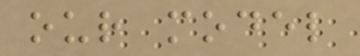our model
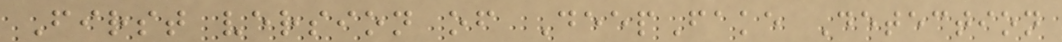First version of DeepFake Detection
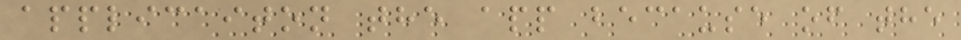applicaiton the app because of the
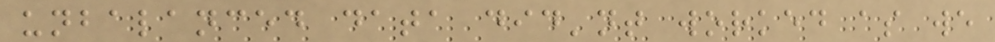unbalanced data did'nt worked as we
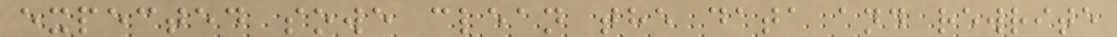expected sowe clean the data and rewrite
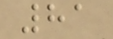81
